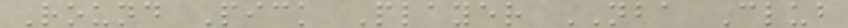Round Pick Player NBA Club
